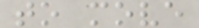to move
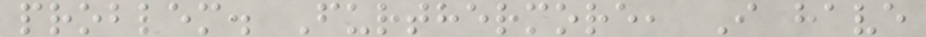problem. Furthermore, I have
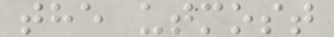the utmost
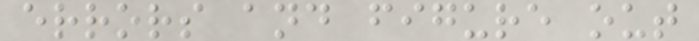errors and figure out
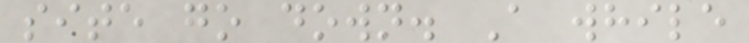site go down. A while
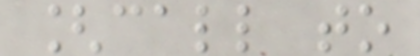[call to
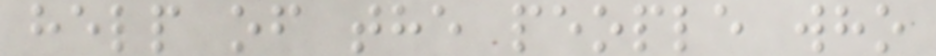help of the people who
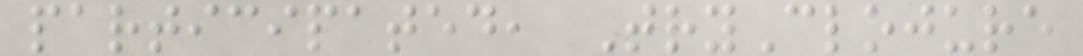participated, TryClojure
